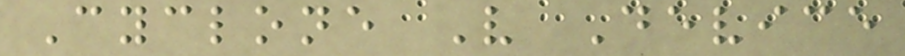Cyclone V Device
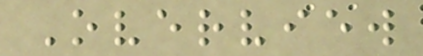Overview
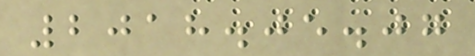2018.05.07
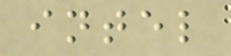intel
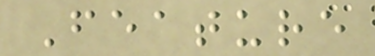Feature
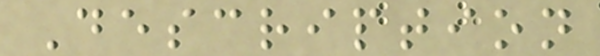Description
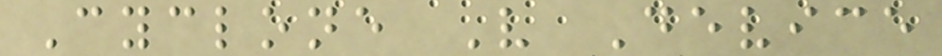Cyclone V Device
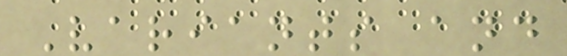Variants and
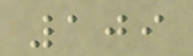109
